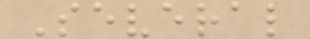Several
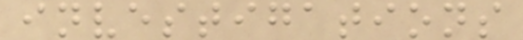investigations
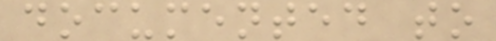documented to
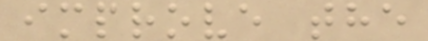improve the
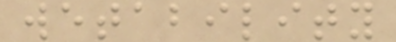wetability
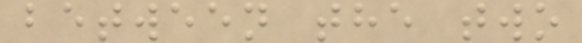between the two
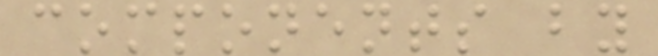components by
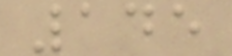145
